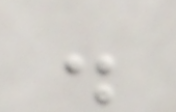.
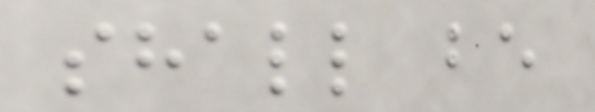shall be
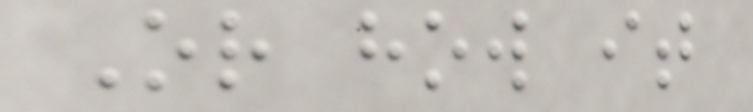Or how it
